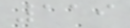119
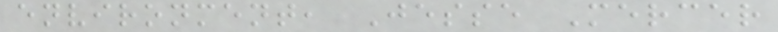environment, Jesse Mercer
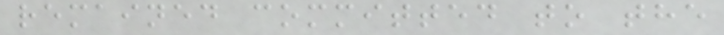remained committed to the
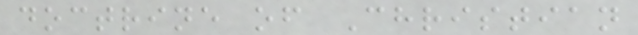doctrine of Christian
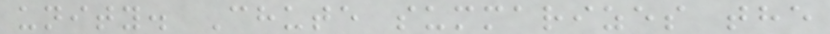unity. Chute summarizes the
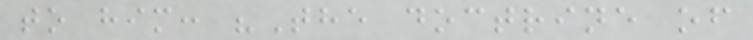to him: "The doctrine of
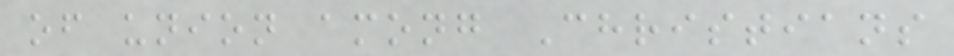of union among Christians
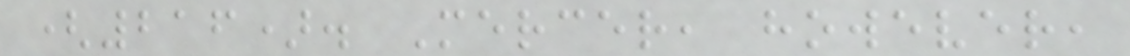(216). Mercer, however,
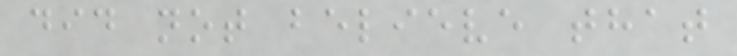did not believe that
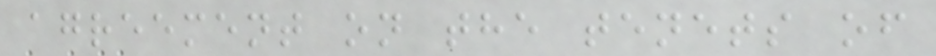agreement on the tenets of
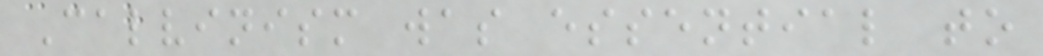Calvinism was essential to
